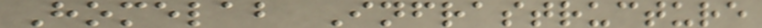Homelab Infrastructure
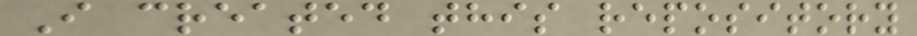I created this repository
